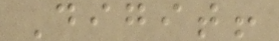Digit!
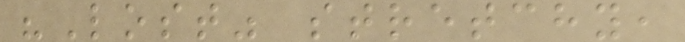"Lost" stretchy,
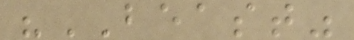"BEAST"
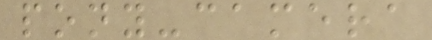pony-camera
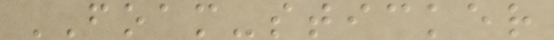FOAM-sticker
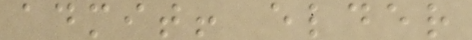admit! elder
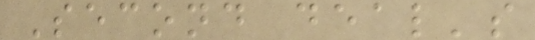Second deal's
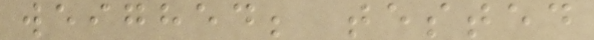weighed; tested
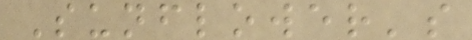Sunflower's
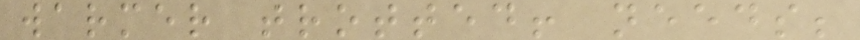warmer trotted! needs;
